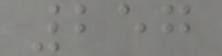257
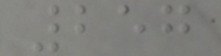257
